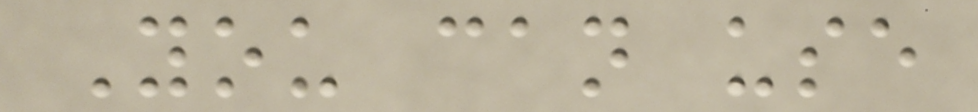You can use
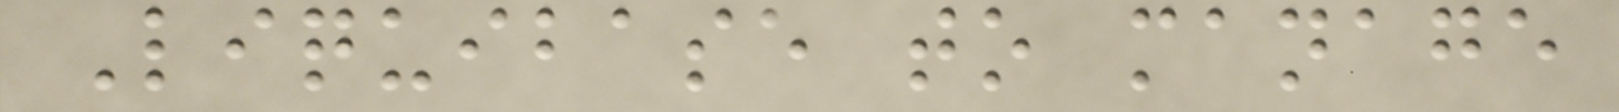Liquibase to manage
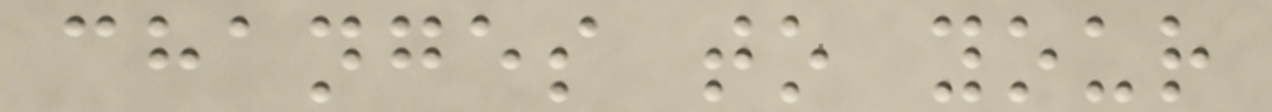changes to your
